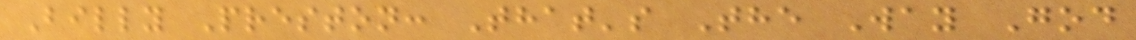Billy Preston: That's The Way God
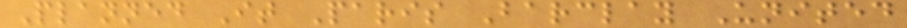Planned It Paris Barclay United
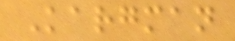Kargman
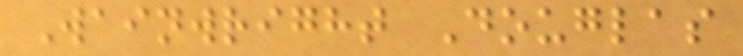Wainwright Douglas
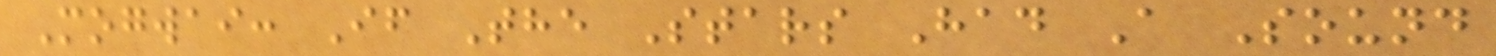Mogwai: If The Stars Had A Sound
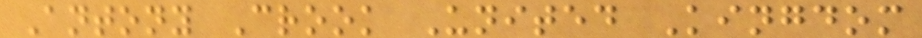Antony Crook United Kingdom
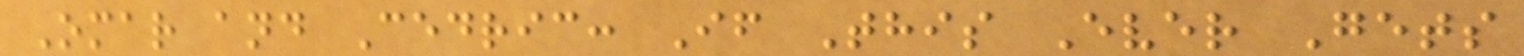Omar and Cedric: If This Ever Gets
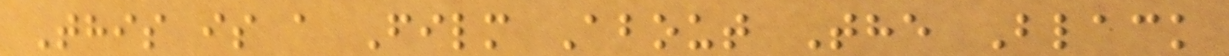This is a Film About The Black
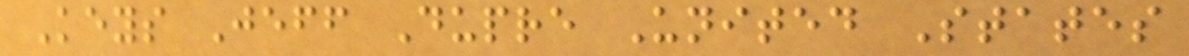Keys Jeff Dupre United States
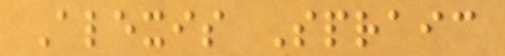Alexis Spraic
